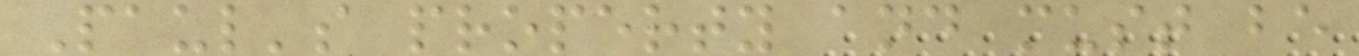Paul's property and must be
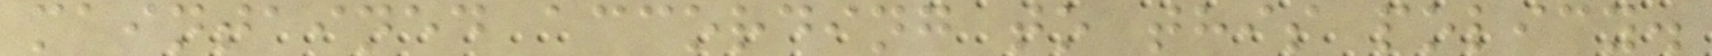maintained according to this policy.
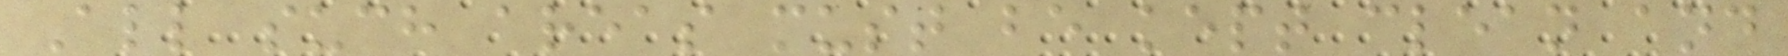All such areas must be kept clean and
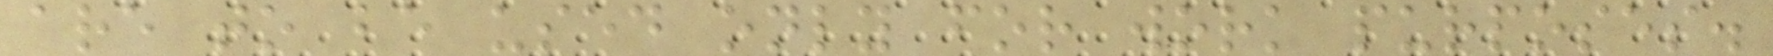are to be used only for work purposes.
